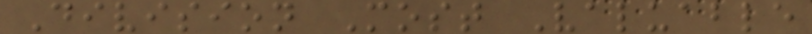Division Most Valuable
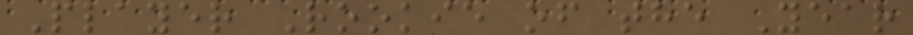Player Rookie of the Year
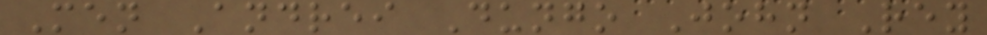Men Andrei Dungo John Rey
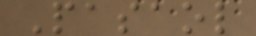Pasaol
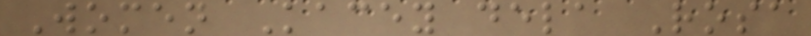Women Kacey dela Rosa
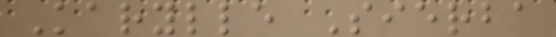Karylle Sierba
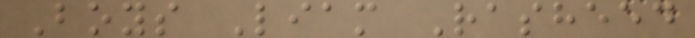Boys Liam Rasheed
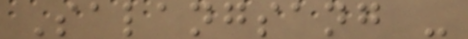Salangsang -
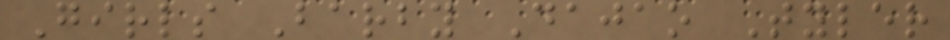Girls Barby Dajao Tyler
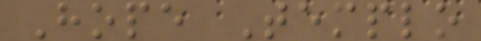Hope Templo
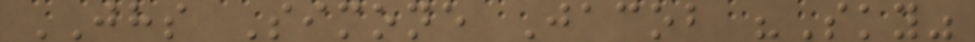JHS Simone Jacob "Sky"
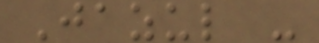Jazul -
